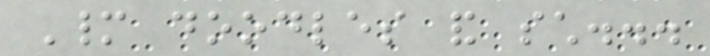Many doodles and such...
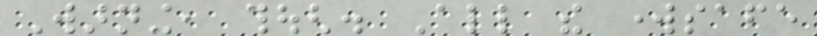Warning, though. All the worksafe
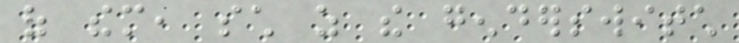of them, such as the genderswitch
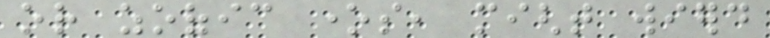or zoofic ones, might wierd
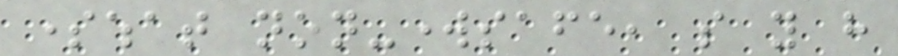somewhat non-worksafe, so you have
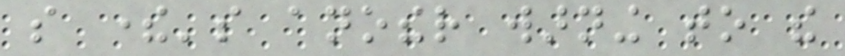so there's another warning to the
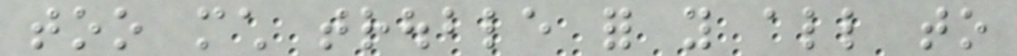too much trouble for you all to
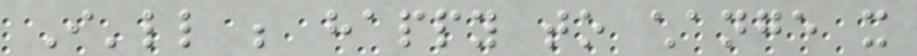I'll be happy to change it
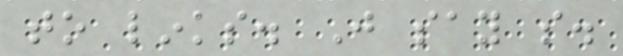to links. Just say so.
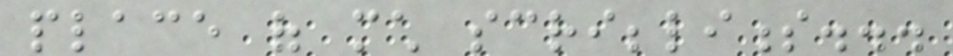place of much scribbliness...
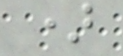)
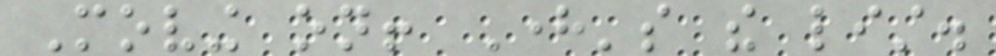Moving on! Here's the list.
